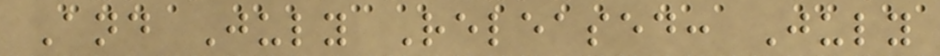And July Released: July
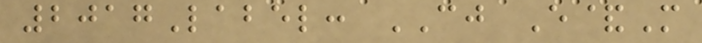2017Label: CJ E&M
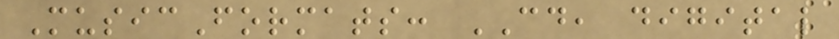MusicFormats: CD, digital
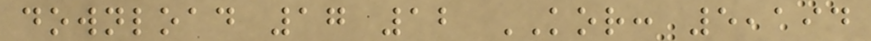download 17 12 KOR: 5,194
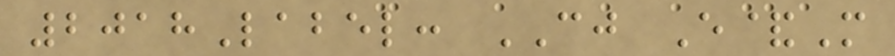2018Label: CJ E&M
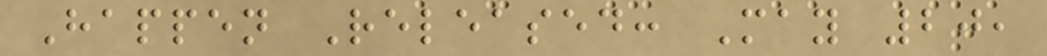Happen Released: May 20,
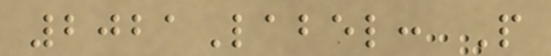2021Label: P
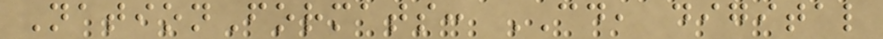NationFormats: CD, digital
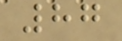87
